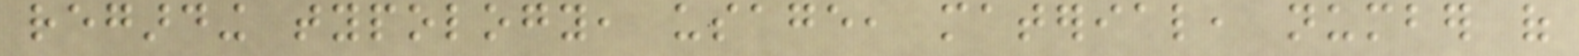regarding typology, usage, material, number of
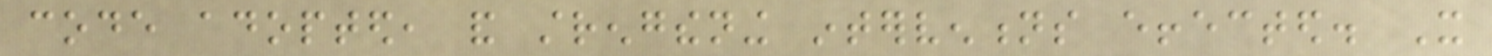code adopted, and strengthening interventions effected. It
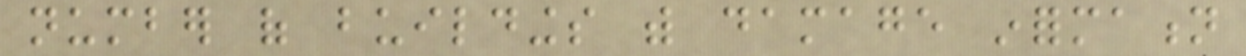number of buildings with damage information
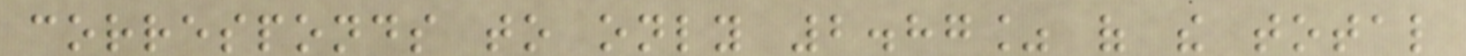corresponds to only 2.87% of the total
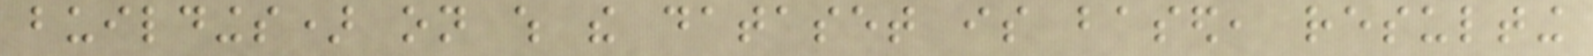buildings) on which the dataset is based, resulting
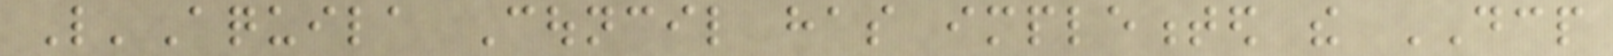L'Aquila Council has implemented the DCP
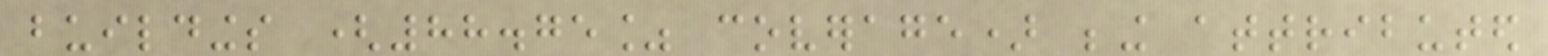buildings (88.75% coverage) being attributed
